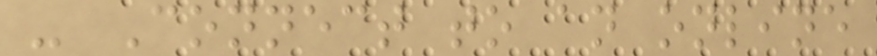- Connect to an online
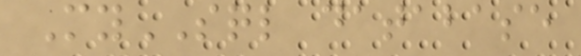MySQL database
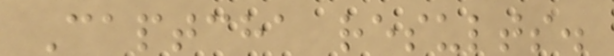Captcha results.
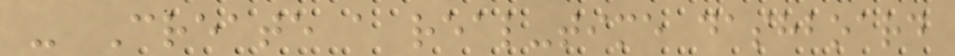- Create a real-time dashboard
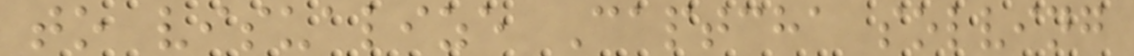to visualize Captcha solving
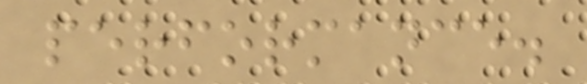performance.
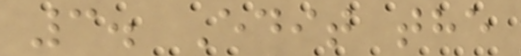3. Edit the
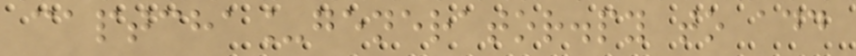captcha_generator.py to add
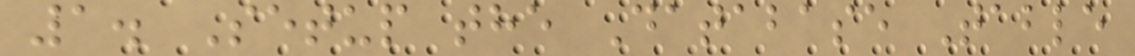1. Setup the Database Table
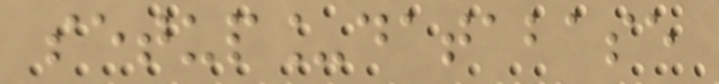setup_database
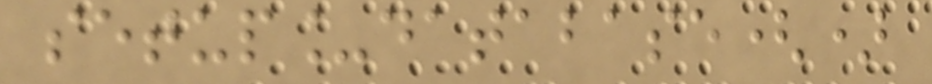setup_database()
